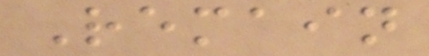Remain
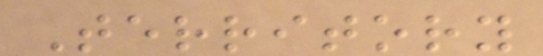Territory
